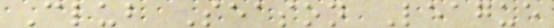Club Season League
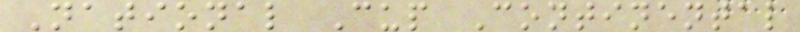National Cup Continental
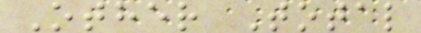Other Total
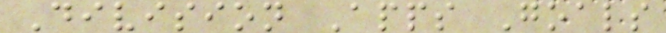Division Apps Goals
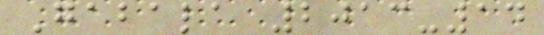Gabala 2013-14
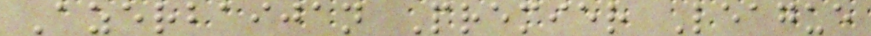Azerbaijan Premier League
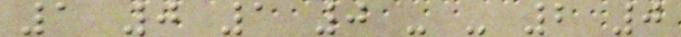1 0 1 0 - - 2 0
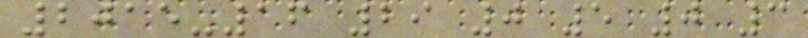2015-16 29 0 5 0 3
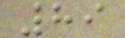89
